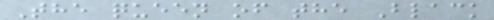The queen of the Black
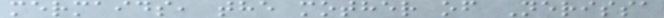mermaids, the mother of Nerissa
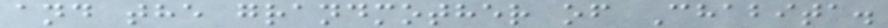and the grandmother of Chabita.
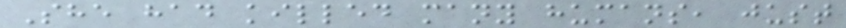She had killed many humans, just
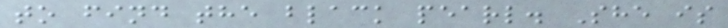to find the black pearl. She is
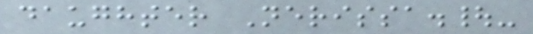daughter Nerissa.|-
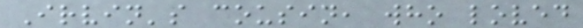Irvin's cousin, who loved
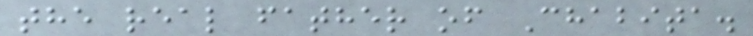the real father of Chabita.
